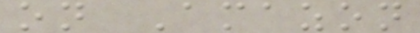on Amazon
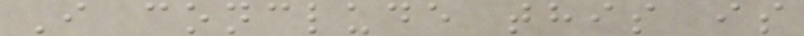I conclude this is
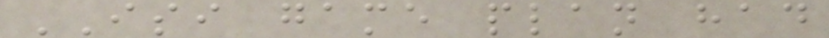ISI game plan had
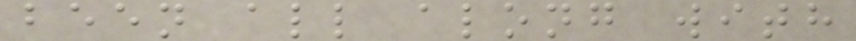been all along with
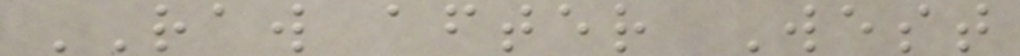RAW after West
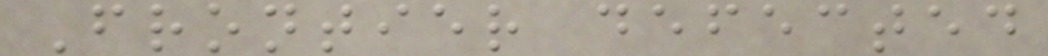Frontier defected
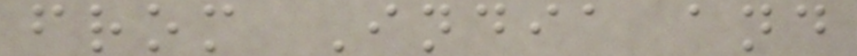from India and
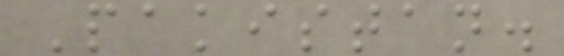Pakistan.
